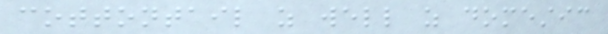cottontail as well as domestic
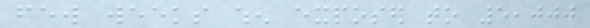few weeks when exposed to 5,000
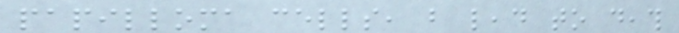papilloma cells, but lead to death
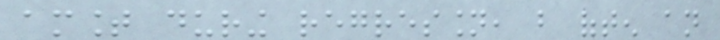amount during regression, but often an
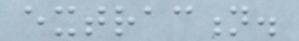extraction.
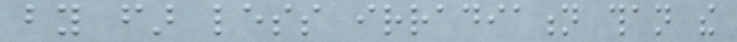by far less irradiation than the
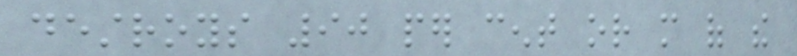destroys 90 per cent or more of the
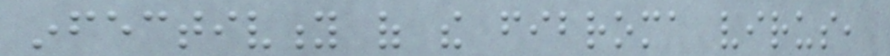infectivity of the fibroma virus,
